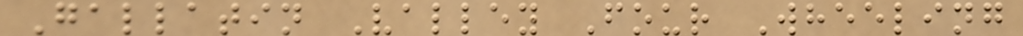Gallatin Valley Four Wheeling
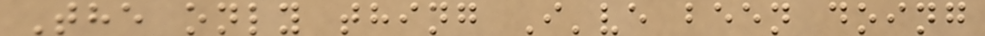The only thing I've been doing
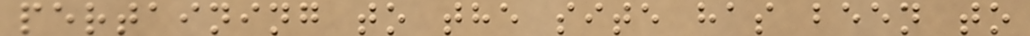pertaining to the site has been to
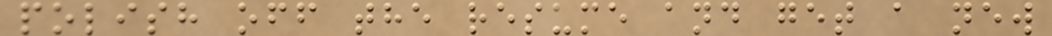polish off the resume and get a new
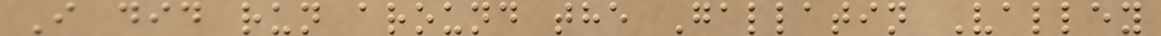I did run around the Gallatin Valley
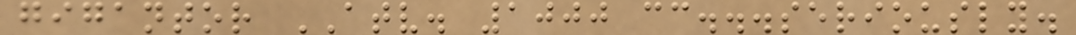gigantor ATV. 1000 cc...seriously.
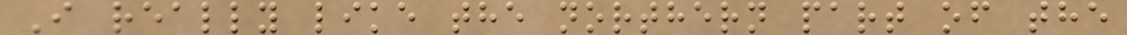I really like the northern part of the
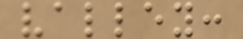valley:
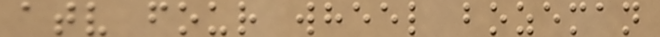atv four wheel bozeman
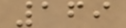169
